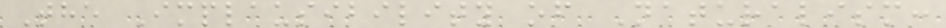The Implausibility of Naturalism:
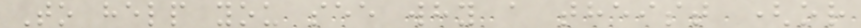To help you see why a theist (or
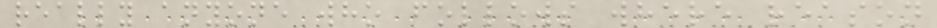really anyone who follows where reason
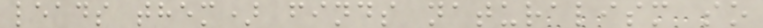leads them) finds naturalism so
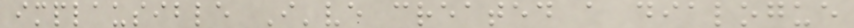implausible I've created a dialogue
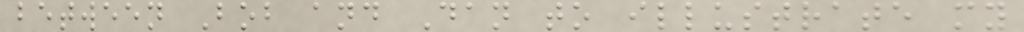between Bob and Dan to illustrate my
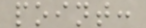point:
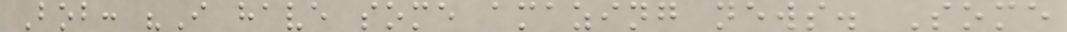Bob: "I have some amazing news. Some
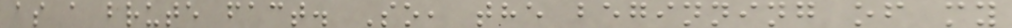as a brute fact. So, the beginning of my
